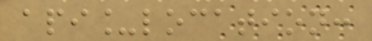api_location:
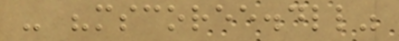- "mscoree.dll"
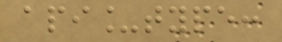api_type:
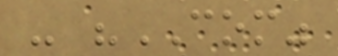- "COM"
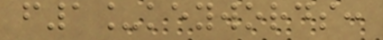f1_keywords:
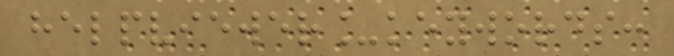helpviewer_keywords:
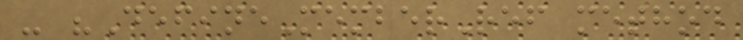- "DefineMemberRef method
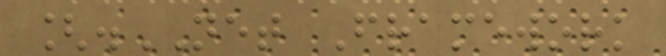[.NET Framework
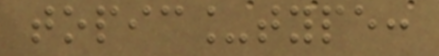topic_type:
